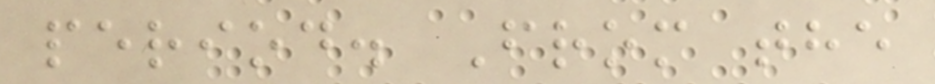period. From the
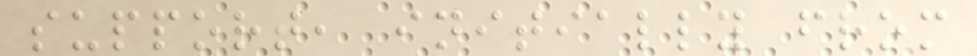support, initially from
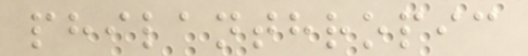philanthropic
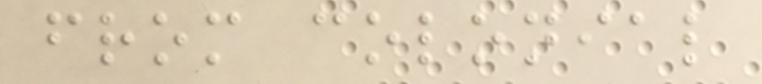from colonial
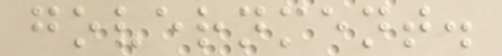government.
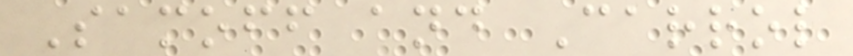Samoff and Carrol
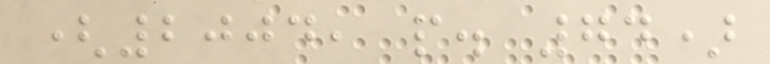(2004, p. 74)
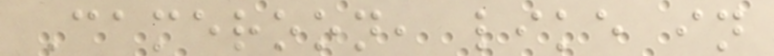Cameroon, like in
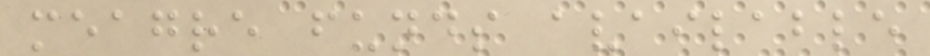meagre funds available
